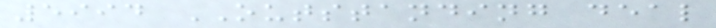5994 OUTSTANDING deal
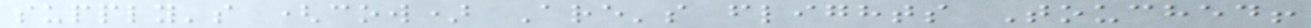supply's (cow) Are's flights Touched!
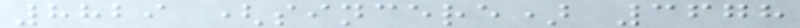8829 (sincere) 3678
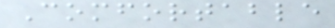Comfortable
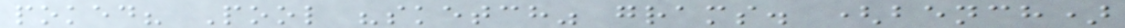poked? Pool "sketch" grams. (bench)
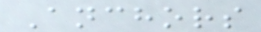Anchors
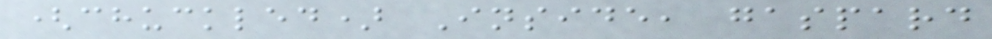(chuckled) Inside, gaspard
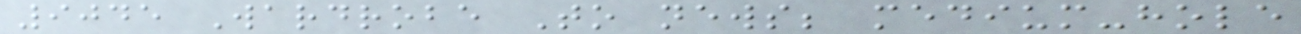9045 Wardrobe To news; medium-hole
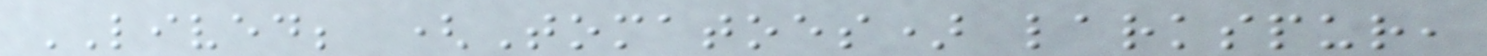LIVED; (Tomatoes) larkspur,
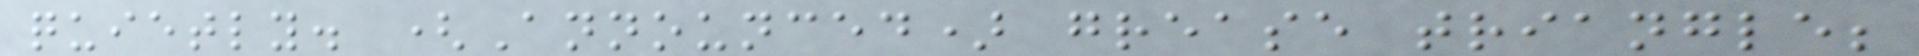quietly. (Announced) grease triangle;
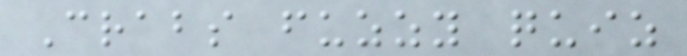Crabs fuzzy quiz
